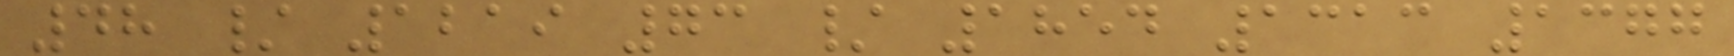48 / 1219 73 / 1854 1313 1377
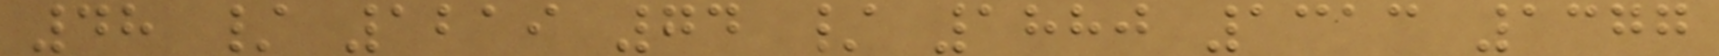48 / 1219 74 / 1880 1313 1377
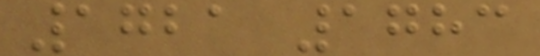1721 1783
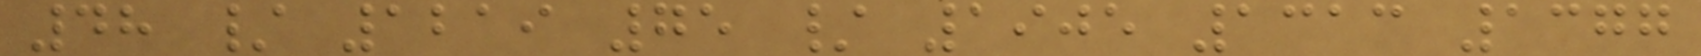48 / 1219 75 / 1905 1313 1377
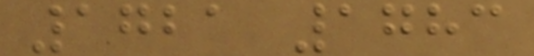1721 1783
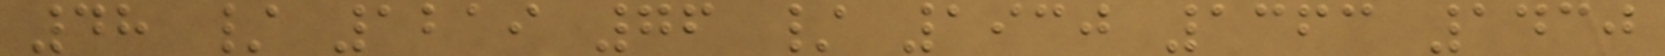48 / 1219 76 / 1930 1363 1430
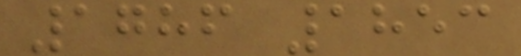1786 1853
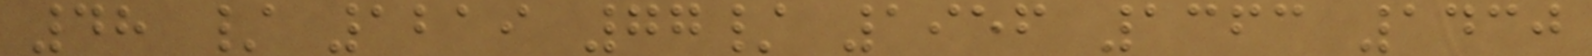48 / 1219 77/ 1956 1363 1430
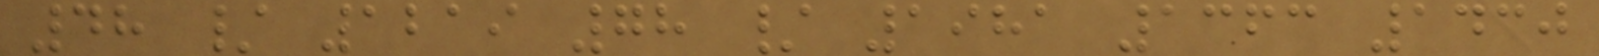48 / 1219 78 / 1981 1363 1430
